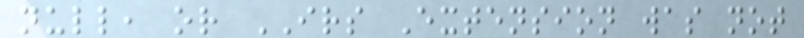null, or IRS Extension was not
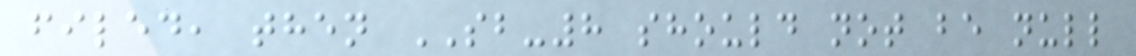filed, then SB-8 should not be null
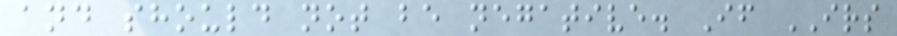and should not be negative. If IRS
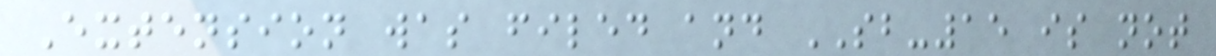Extension was filed and SB-15 is not
